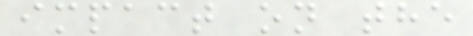impact on the
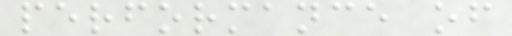performance of
